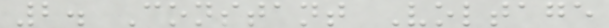2. Constant Voltage
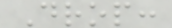Drop:
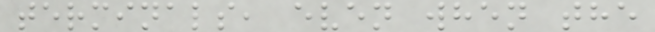terminals, even when the
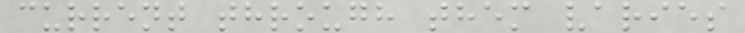current through them varies
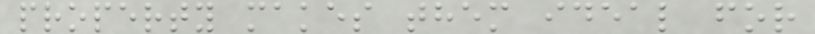property makes them ideal for
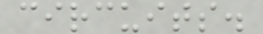circuits.
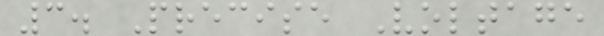3. Precise Voltage
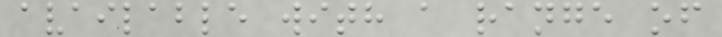available with a range of
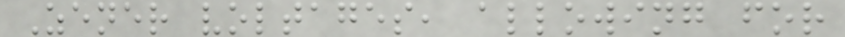Zener voltages, allowing for
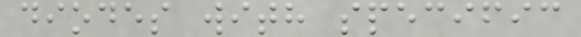diodes with specific
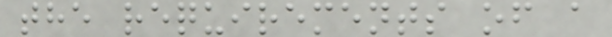the requirements of a
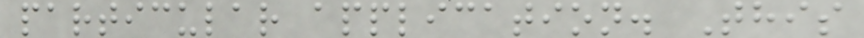particular application. This
